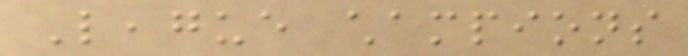League champions
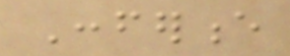Conference
